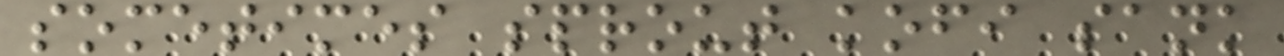sometimes sprout kofi sank
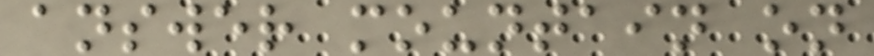answer mountain on
